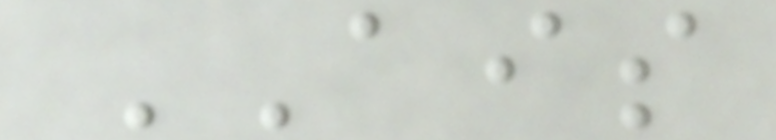AIS
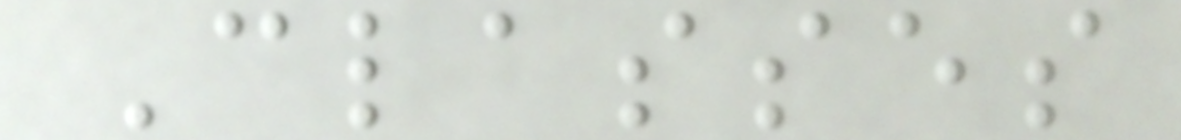Classes
